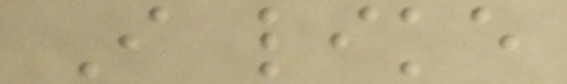I like
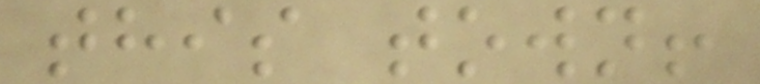this town!
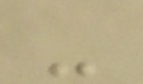-
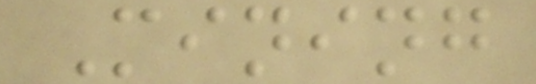Mining
